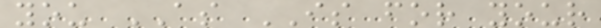you AS IS for your
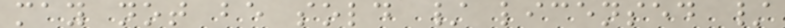may not be sold / licensed /
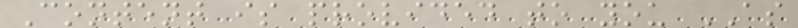Content is provided to you AS
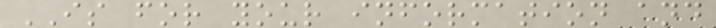IS for your information and
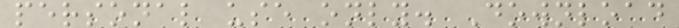personal use only. Download
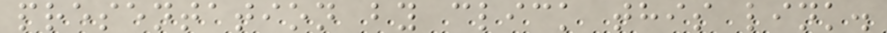presentation by click this link.
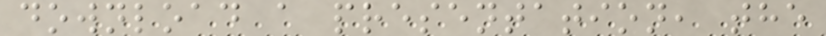download a presentation, the
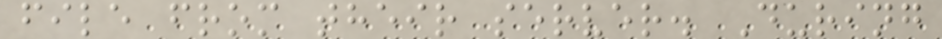file from their server. During
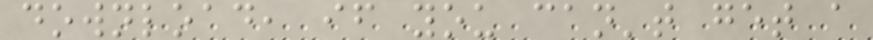download, if you can't get a
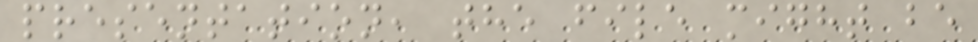presentation, the file might be
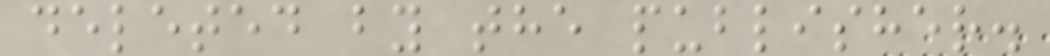deleted by the publisher.
